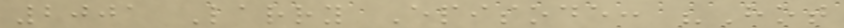2001 Larry Episode: "Hot
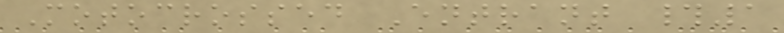Motocrossed Entrant #1
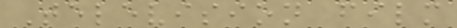Television film
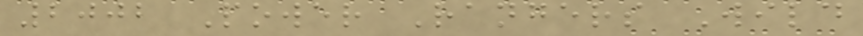2002 Power Rangers Wild
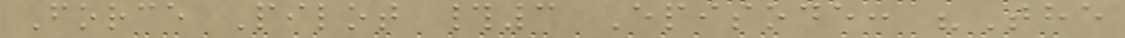Force Pilot #3 Episode: "The
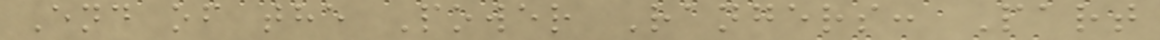End of the Power Rangers: Part
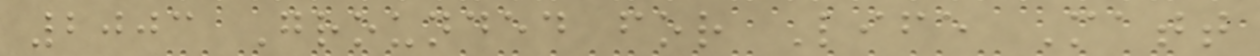2003 Grounded for Life Matt
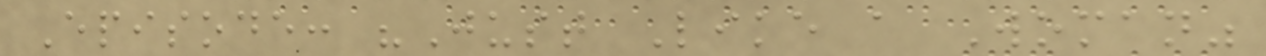Episode: "Just Like a Woman"
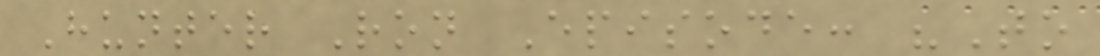Hunter Ron Episode: "To
